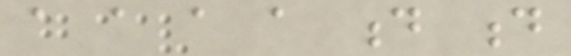a a a a d d
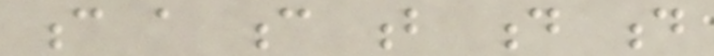c a c b d d
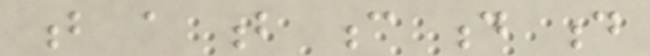b a b c d d
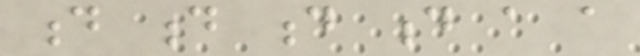d d d d a a
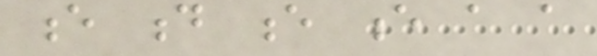e d e e a a
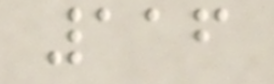116
